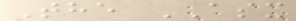The ASX
